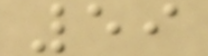59
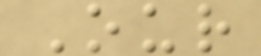Our
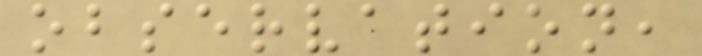observation,
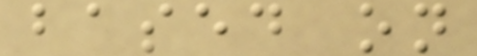based on
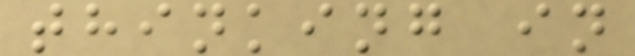thinking in
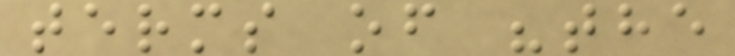terms of "the
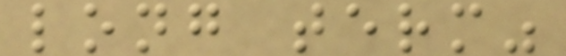long term"
